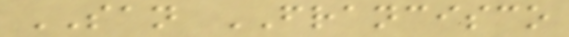SAN FRANCISCO
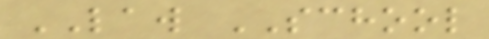LAW SCHOOL
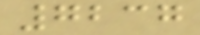7237
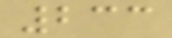233
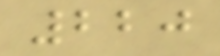220
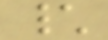\
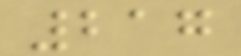217
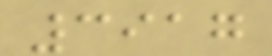3917
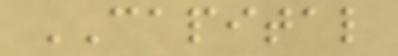CAPITAL
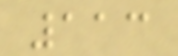113
